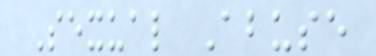Sexual Abuse
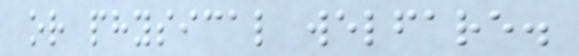or physical welfare.
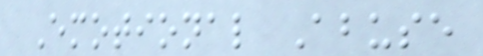Emotional Abuse
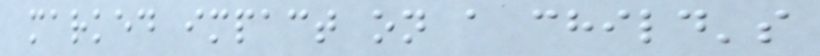marked impact on a child's
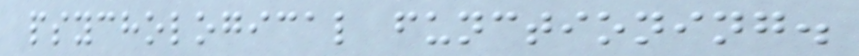psychological functioning.
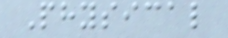Physical
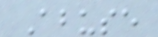Abuse
